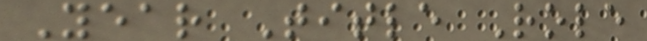Year Title Role
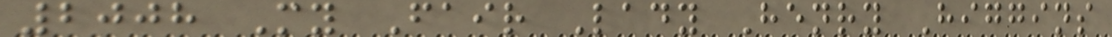2008 My Fair Lady Henry Higgins
